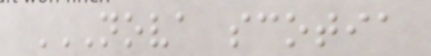NOVA SCOTIA
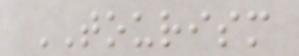TOURISM
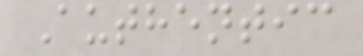Authentic
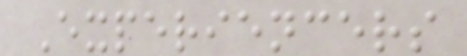Experiencers
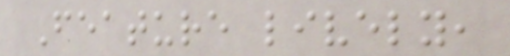Feature lively,
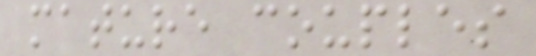mature couples
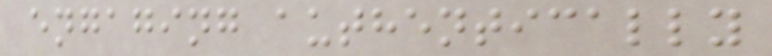engaging authentically
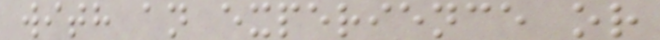with an experience or
